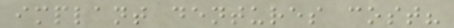implant dentures cost?
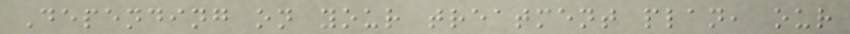Depending on your treatment plan, our
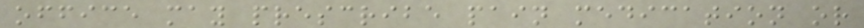office may prescribe pain medication or
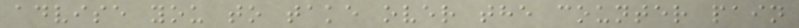advise you to take over the counter pain
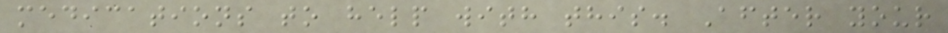medications to help with this. After your
